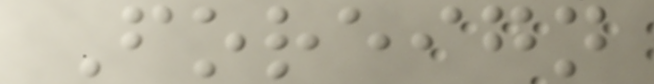Foreign
